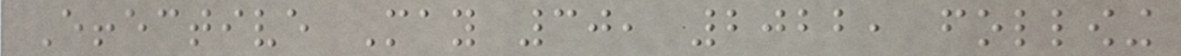Effective May 30, 2022, following
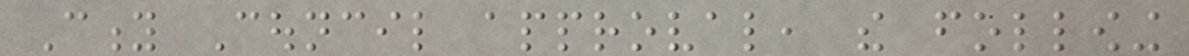City Council approval, the following
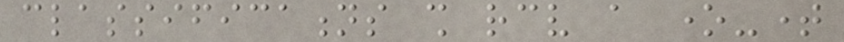classifications shall receive a one-time
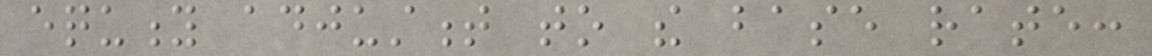equity adjustment to the base rate:
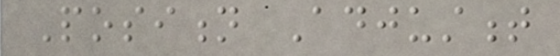Position Adjustment
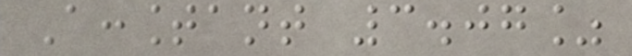Accountant 3.07%
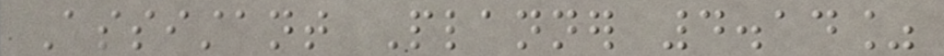Assistant Planner 4.14%
